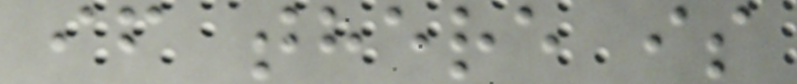if there is
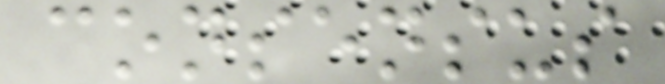consensus
